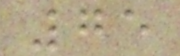75
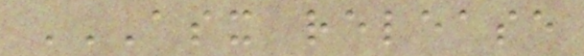ASX RELEASE
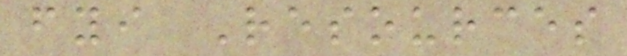fyi Resources
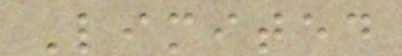Limited
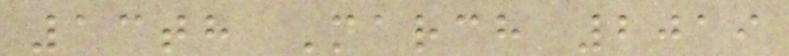13th March 2019
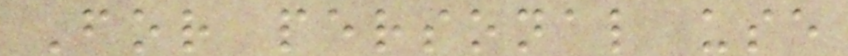For personal use
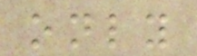only
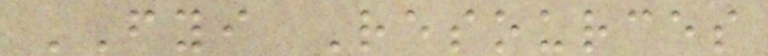FYI Resources
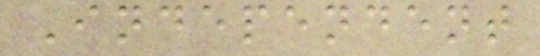Independent
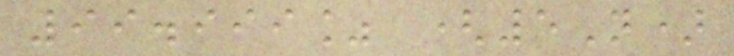99.999% (5N)
